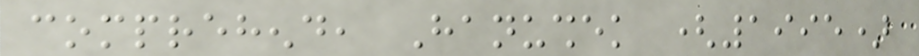comprehend, Hanushek (1995)
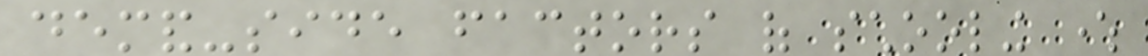demand-side factors of schooling where
